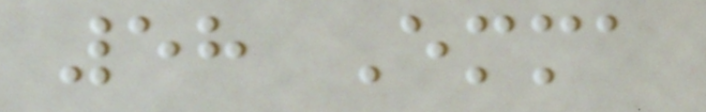58 Emma
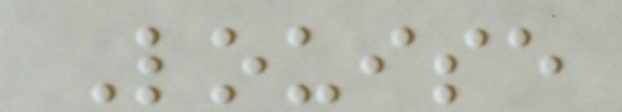Louise
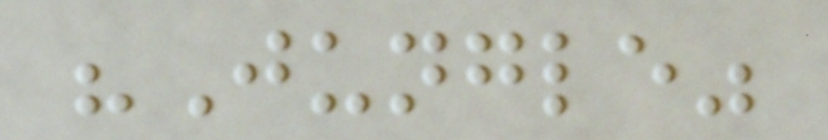"Jungle"
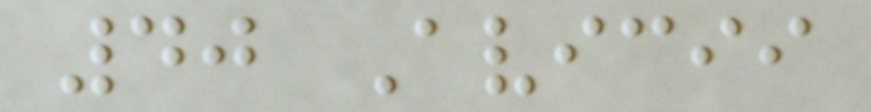40 Avicii
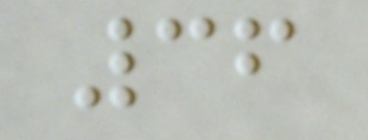36
